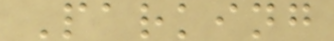Parking
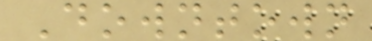Downtown
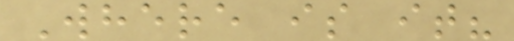Where is it?
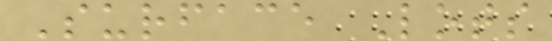Surface Lots
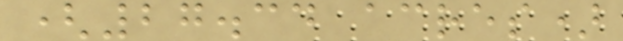(27.34 acres)
